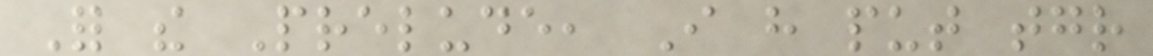For the Prelude, I have put together
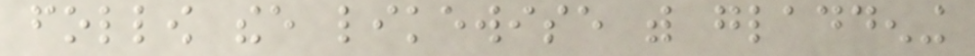follow thee likewise with gladdening
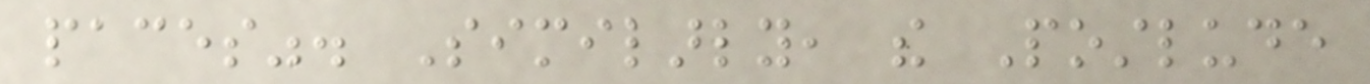paces". Similarly, the Postlude
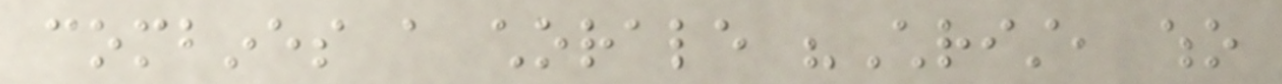combines a chorale "Christ, who
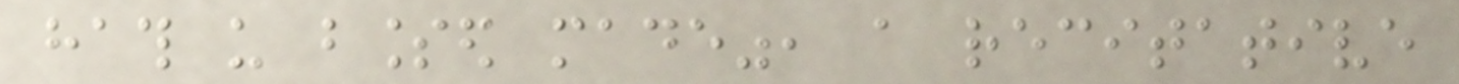hath us blessed made", a recitative
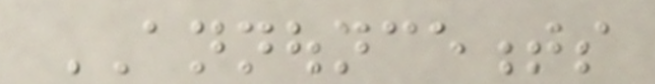ANNOUNCEMENTS
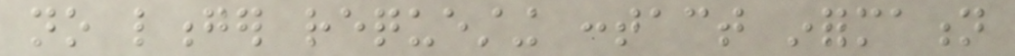no longer requesting contact information
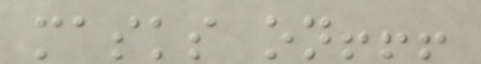masks on!!!
